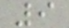9
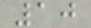10
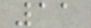11
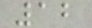12
